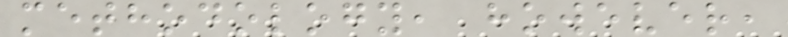methodology, however,
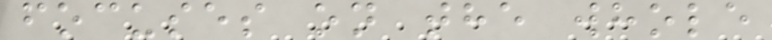focuses on the whole
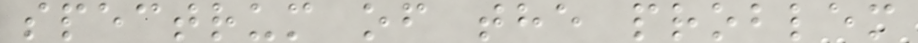spectrum of the problem
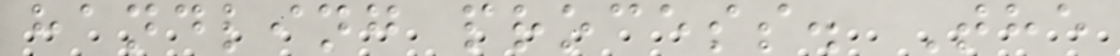handling process. The
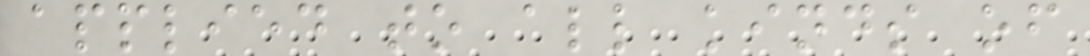applied to all kinds of
